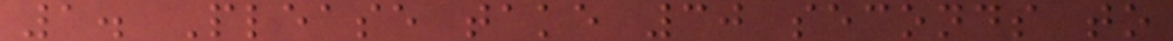1. Please take 30 seconds to
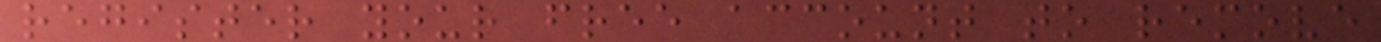register your free account to remove
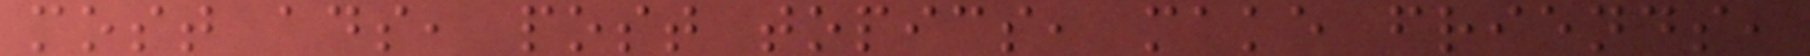most ads, post topics, make friends,
